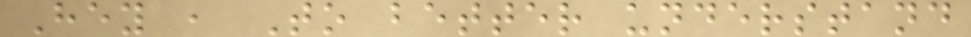Hey , To better understand
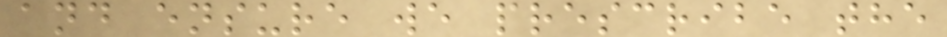and ensure we prescribe the
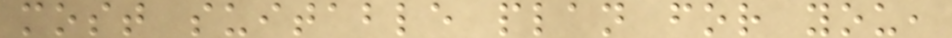most suitable plan for you,
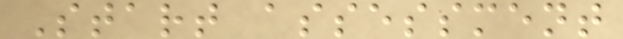Start assessment
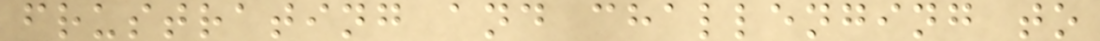frustrating and challenging to
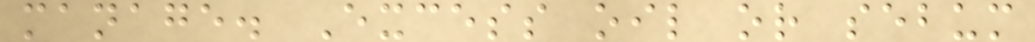manage. Excess oil or sebum
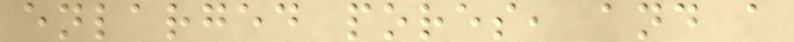enlarged pores, and a
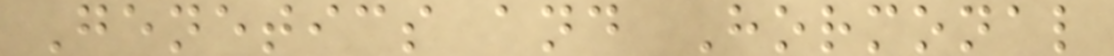Genetics and Hormonal
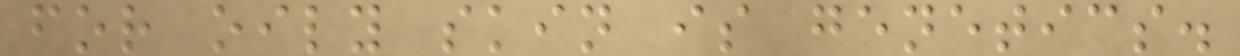for oily skin is genetics.
